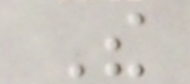The
